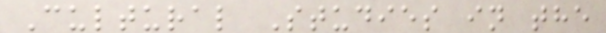Cultural Studies in the
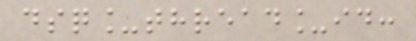dsq_thread_id:
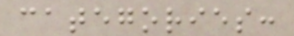categories:
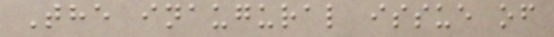The inaugural issue of
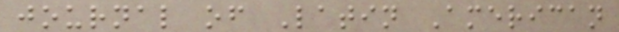journal of Latin American
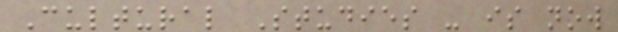Cultural Studies - is now
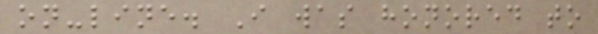on-line. I was honored to
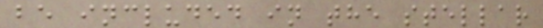be included in the stellar
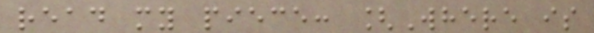read my piece: [Where is
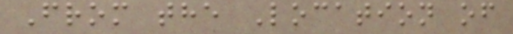From the Location of
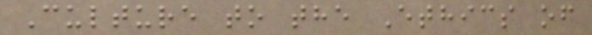Culture to the Ethics of
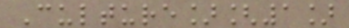Culture][1]
